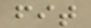fit
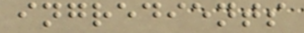ingredients
